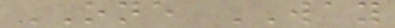ONE WAY
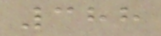388
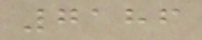7186
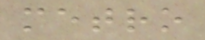metro
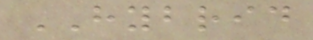HYBRID
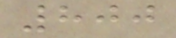800
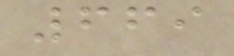669
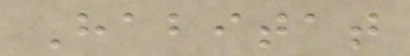Habitat
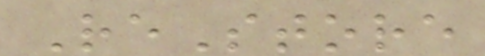ReStore
